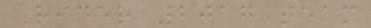Rider 2017 team
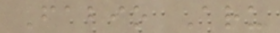Fabio Aru
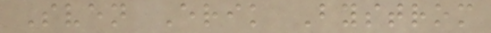Sven Erik Bystrom
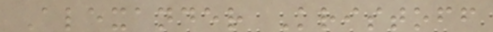Alexander Kristoff
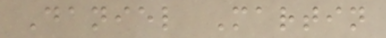Daniel Martin
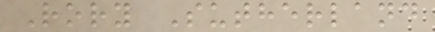Rory Sutherland
